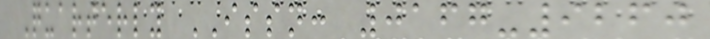Quarterly ISSN: 0167-9260
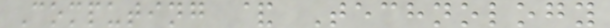Computing & Technology
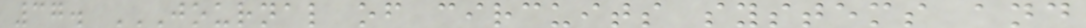37. JOURNAL OF CIRCUITS SYSTEMS AND
